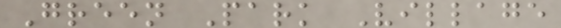Green Park Village
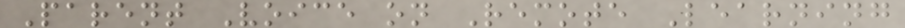Parent Voice on Remote Learning
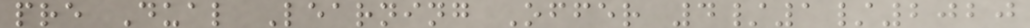pre Dual Learning Offer 4/1/2020
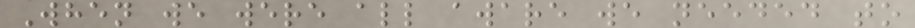When we were all aware we needed to
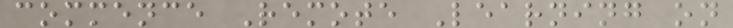commence Remote Learning on
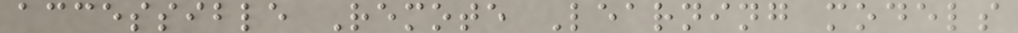accessible Remote Learning models
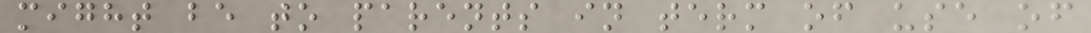might be to parents in term of use of
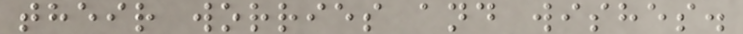their worries and wishes.
